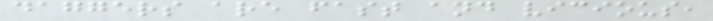daggers are fast and vicious,
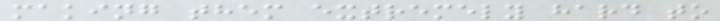making them extremely hard to
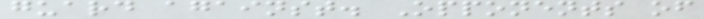guard against. Opponents of
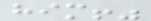him!"
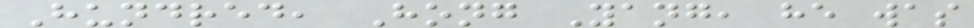Hundred, Hong Yang, he was
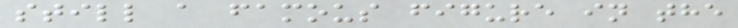still a famous figure in the
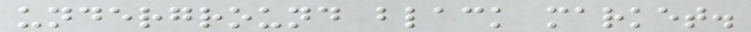underground black market.
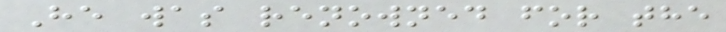He was renowned for the
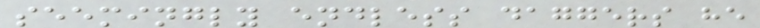seemingly endless daggers he
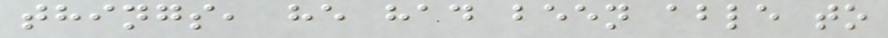things, he had been able to
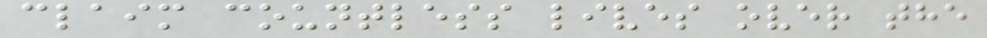claim countless lives over the
